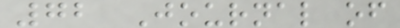72 Journal of
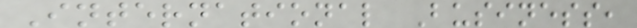International Business,
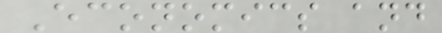Economics and
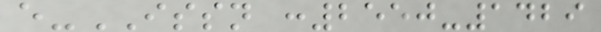e-ISSN :2550-1429
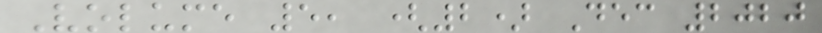Volume 5, (2) Dec 2020
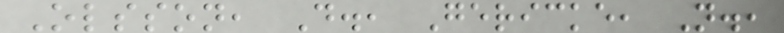Olsson, D., Gericke, N.,
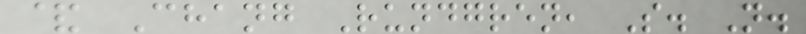& Chang Rundgren, S. N.
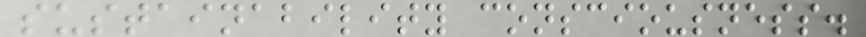sustainability consciousness.
